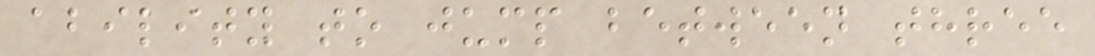ability to jump between three
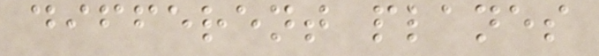different planes
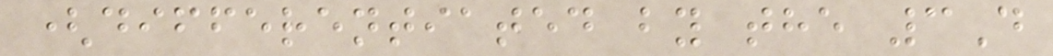(differentiated by the 3D
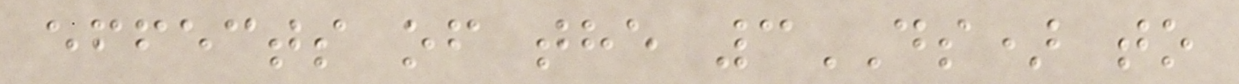effects of the 3DS) to
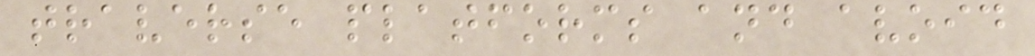traverse platforms and avoid
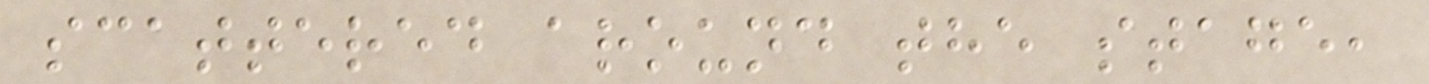scattered around the stage,
